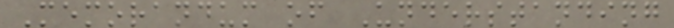Memorandum of Understanding
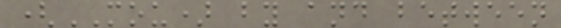(MOU) by and between
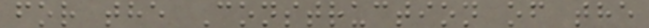for the Construction of the
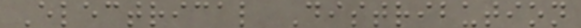Electrical Distribution
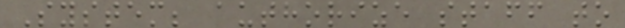System; authorize staff to
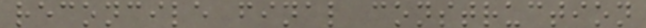reconcile final construction
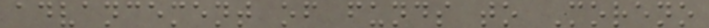advancement of funds to Moreno
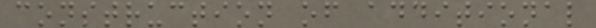construction of additional
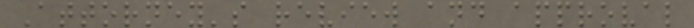Attorney's review and approval
